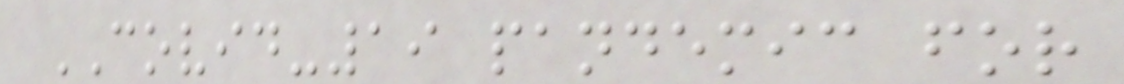COVID-19 pandemic for
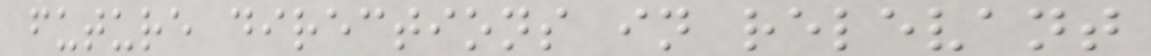future directions in relevant
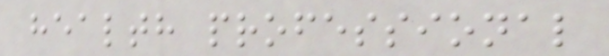health professional
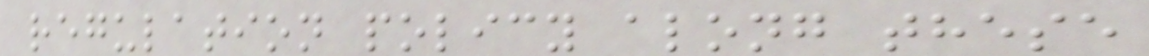regulation policy along these
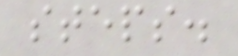steps.
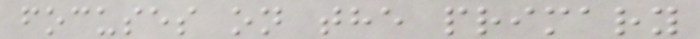focuses on the primary
